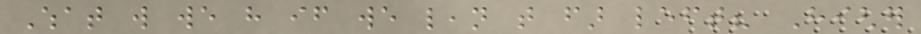What will we have if we lean that far left? Higher
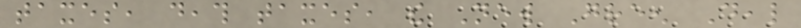taxes, death taxes, the New Green Deal
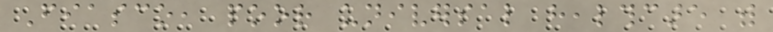Fiasco, poor universal healthcare with
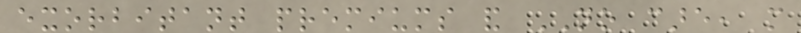exorbitant premiums and NO care, more
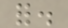for.
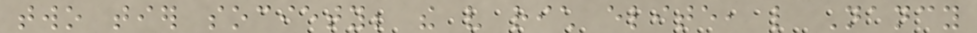two tier society; the very rich elite, like Nancy
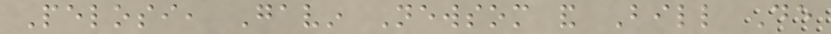Pelosi, Gavin Newsom and Bill De
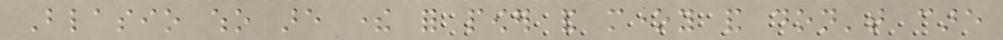Blasio who are there for power and money and don't care
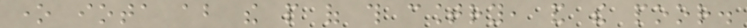one iota about the people of this country, and the poor.
